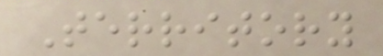Territory
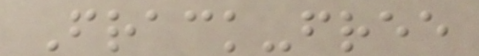Frack-free
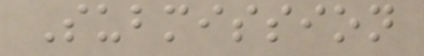Submission
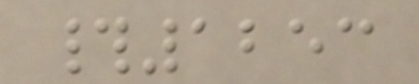#1253
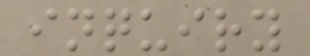inquiry
